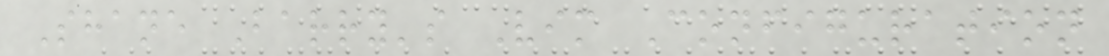Shane Barry's Vim Configuration
